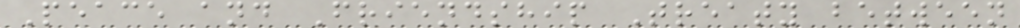Peace and Friendship Treaty between
